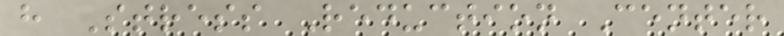h Stress Reduction Center
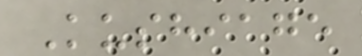Kushiage
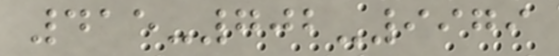415-702-9979
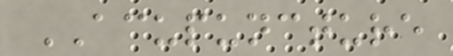ACUPUNCTURE
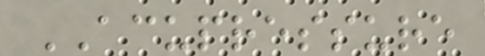ACUPRESSURE
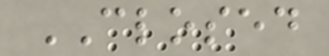CLOSED
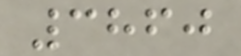3860
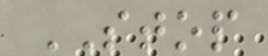STOP
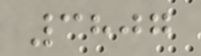3807
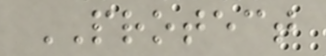PROTECT
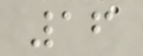16
